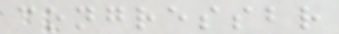congressbr
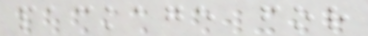package for
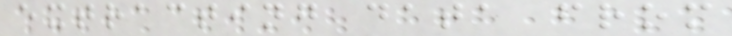extracting data from
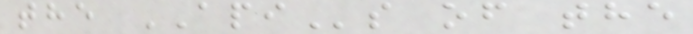the APIs of the
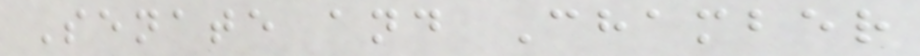Senate and Chamber
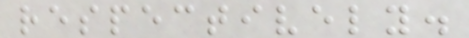respectively.
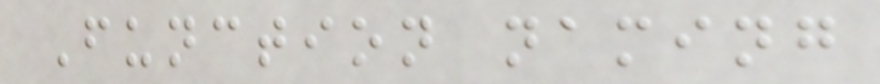Function naming
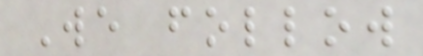We follow
